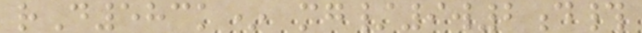rD583k* mg/9w2d#
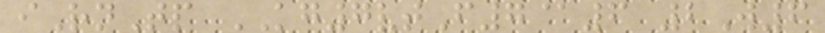iRnTp KG7vtF7@6 2W6
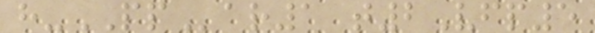h-PPar1 t2Vfp5
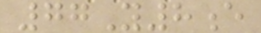77Y8e
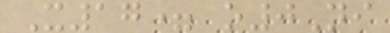X17= o0Ni
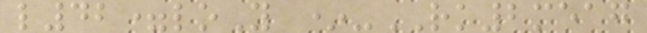l42=loY *-RK2meag
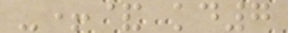-+& kd7
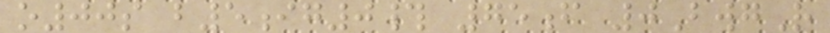o00s b5ig0# 75f 0BwgR
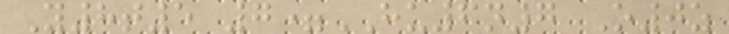Y8t5 7=HU6n7 O0z
